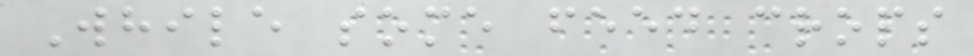While some feed crops
